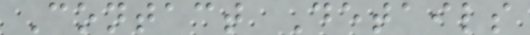Contact Details
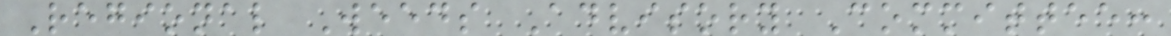Regional Weeds Advisory Committee:
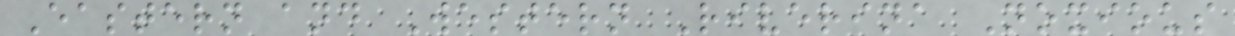Eastern and Western Riverina Noxious
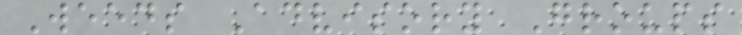Weeds Advisory Groups
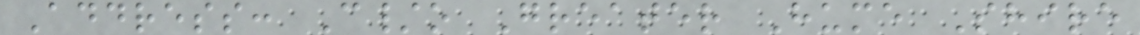Address: C/o Greater Hume Shire
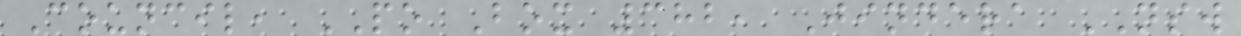Council, PO Box 382, Jindera NSW
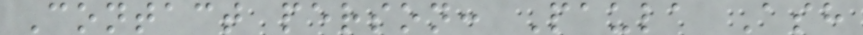Contact person: Paula Ash
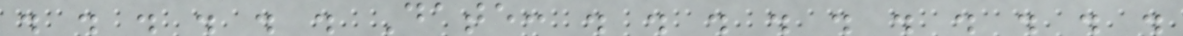. . . . . . Date: . . . . . . . . . .
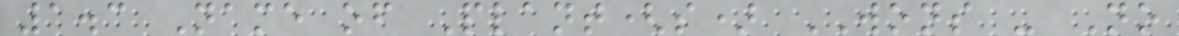1.3 Name of Plant(s) WONS - No
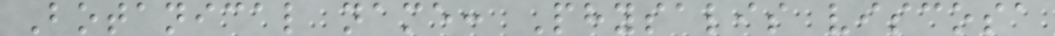Botanical name: Physalis viscosa
